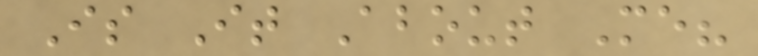Is It About Me?
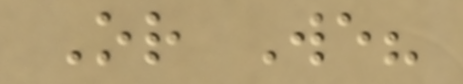Or We?
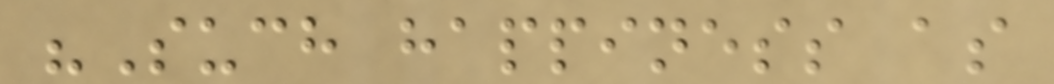"Such happiness as
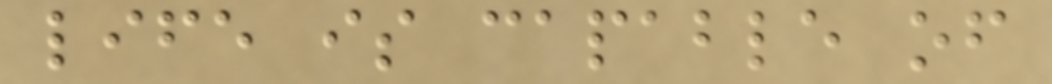life is capable of
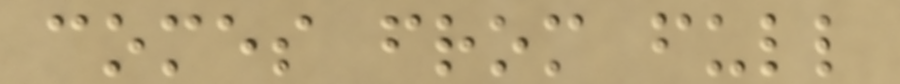comes from full
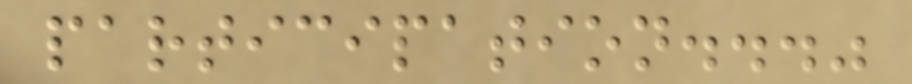participation..."
